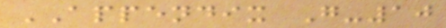APPENDIX G-10
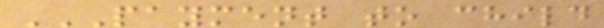PAYMENT TO CHILD
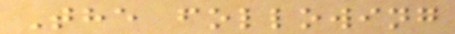The following
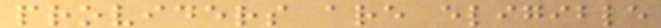providers are eligible
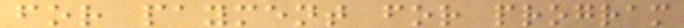for payment for program
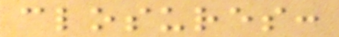closures:
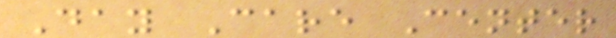Day Care Center
